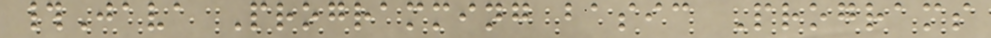#Java Programming basic Programs
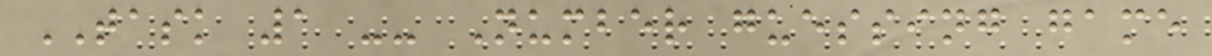TASK 1 -- Number guessing game
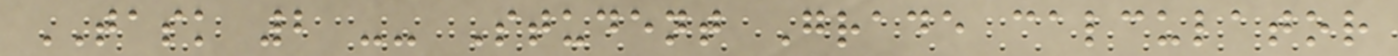TASK 2 -- Student Grade calculator
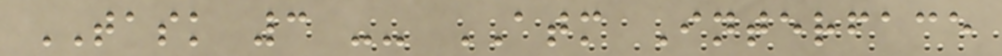TASK 3 -- ATM Interface
